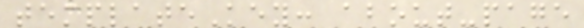templateKey: about-page
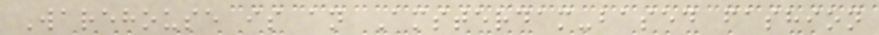Warehouse is an Amsterdam-based fashion
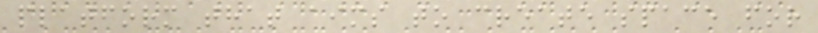platform that aims to create space for
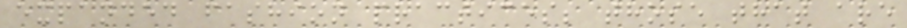expanded fashion practices; those that are
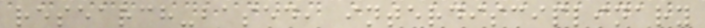research-based, interdisciplinary
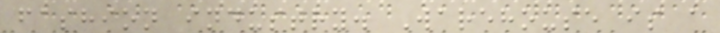fashion industry. Warehouse is a
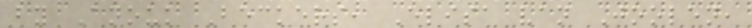by Anouk Beckers, Elisa van Joolen,
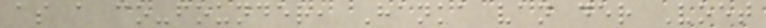as a co-founder, Hanka van der Voet
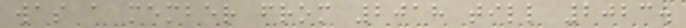was a member from 2018 till 2023.
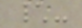\-
